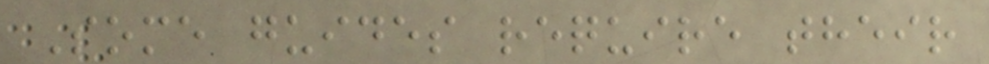Some guides require their
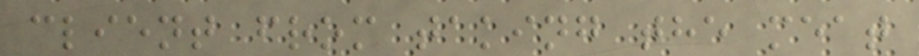client from taking the meat
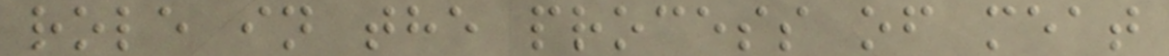role in the process of meat
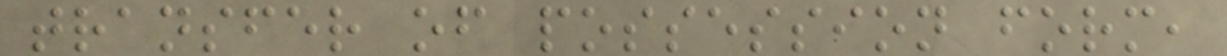transfer of possession form,
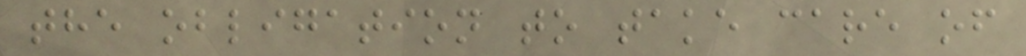the obligation to take care of
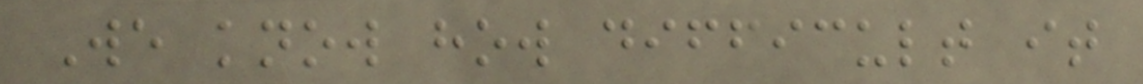We know how difficult it
